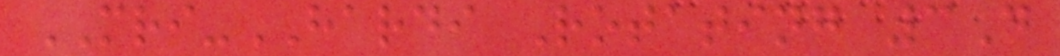MRI-HARDI Rotating 3D
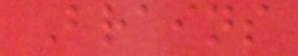Brains
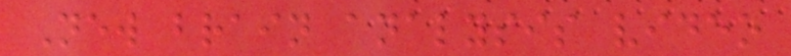New brain analysis video
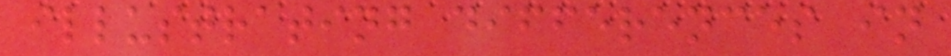illustrating differences in
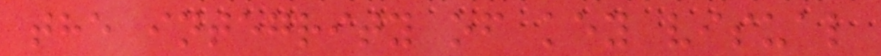the integrity of key visual
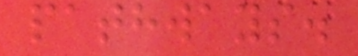pathways.
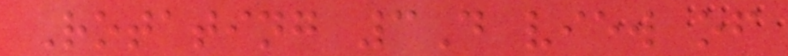Rotating 3D view of
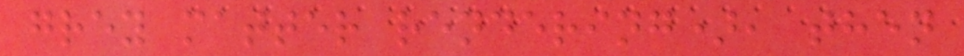grey matter rendering), then
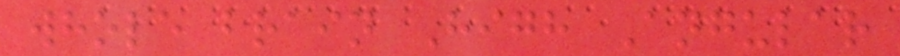whole brain High Angular
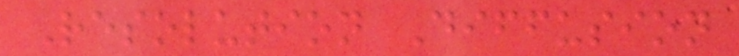Resolution Diffusion
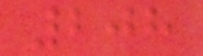208
